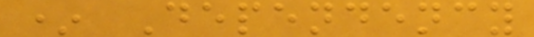* Dependency
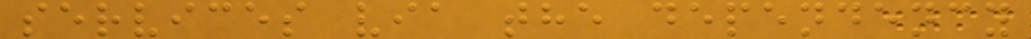services via the dependency
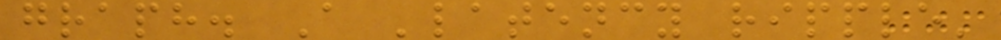graph. A 'latency ripple'
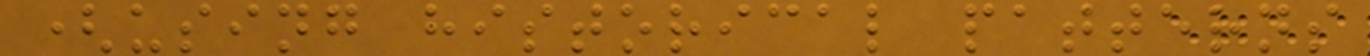(using historical patterns
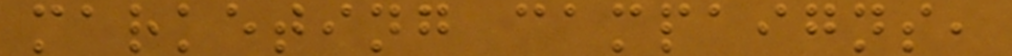marketing campaigns,
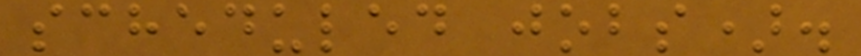scheduled jobs).
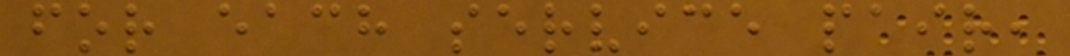for each service pair,
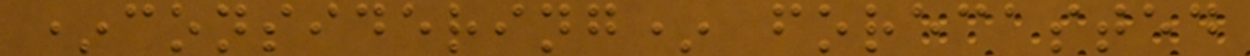*considering* forecasted
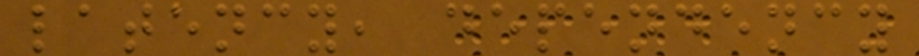latency, dependency
